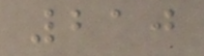210
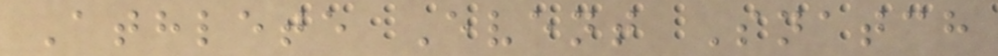Athlete Event Snatch
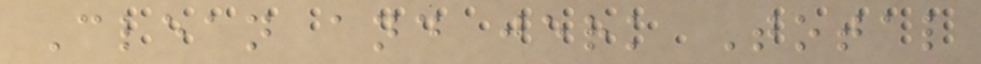Clean and jerk Total
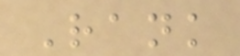Rank
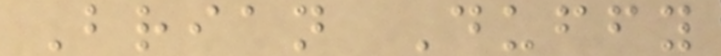Brian Duffy
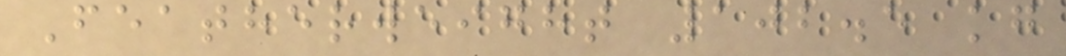Featherweight 102.5 kg
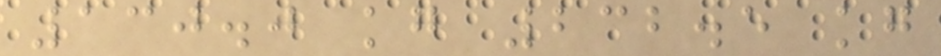130.0 kg 232.5 kg
